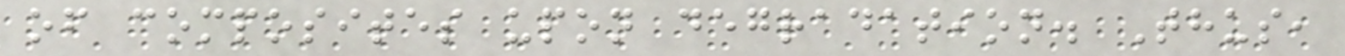of composites upon degradation. Thus,
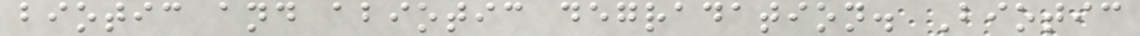biotic and abiotic degradation. Biotic
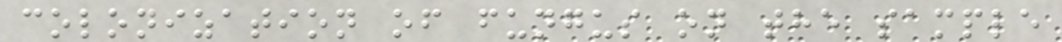colonization of fungus on the sample
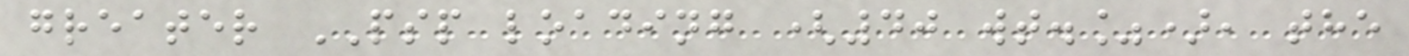greater PSP loading (40 wt.%), the
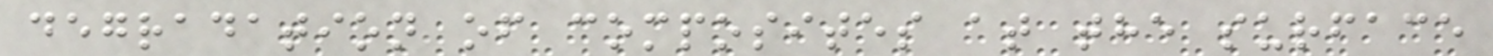degradation of composites at the surface
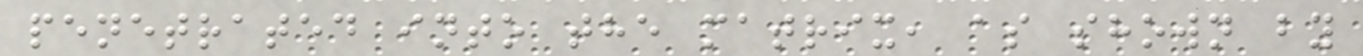penetrated into the matrix, as shown by
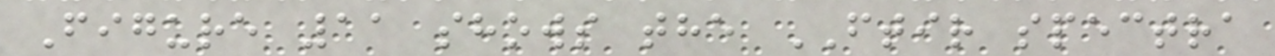Figure 11 shows the FTIR spectra
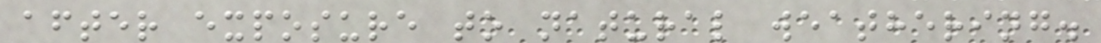after exposure to natural weathering.
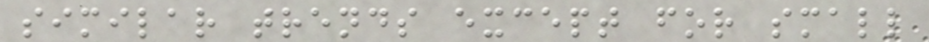similar trends except for small
